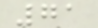71
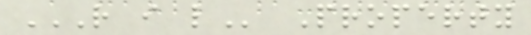R I L Property
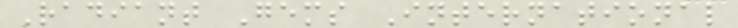Radiant Gems International
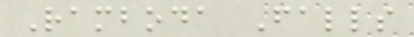Ramboda Falls
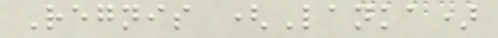Regnis (Lanka)
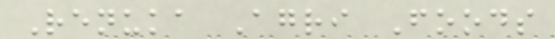Renuka Agri Foods
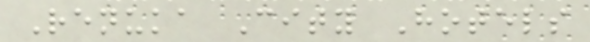Renuka City Hotels
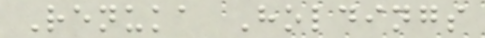Renuka Holdings
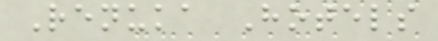Renuka Hotels
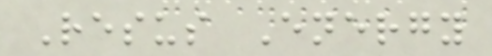Resus Energy
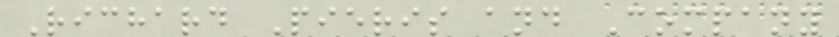Richard Pieris and Company
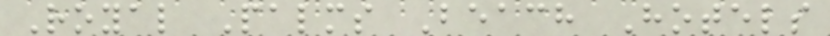Royal Palms Beach Hotels
